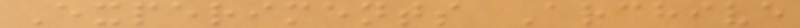Experiments Archive
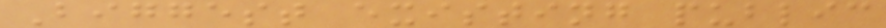Biggest existing public
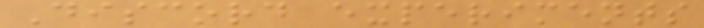Discord experiments
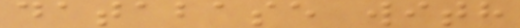database with
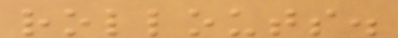rollouts.
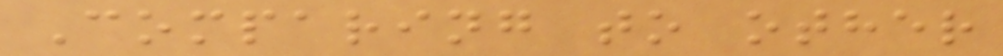Comparing to other
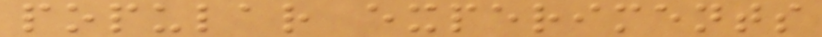popular experiments
